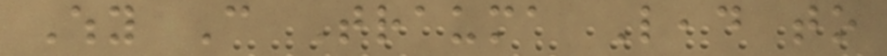Why Can Trauma Lead to
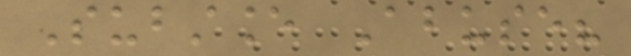Substance Abuse?
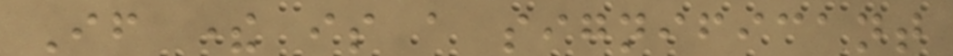If there is a significant
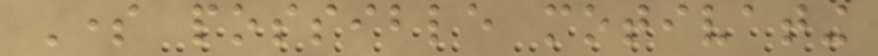Some possible motivating
